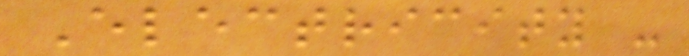Electricity -
